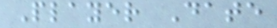Player Date
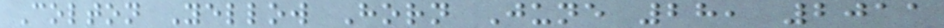Colton Yellow Horn June 28, 2011
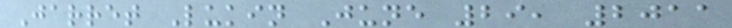Jarret Lukin June 29, 2011
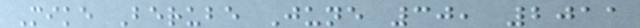Mike Berube June 30, 2011
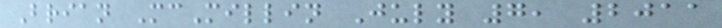Brian McMillin July 7, 2011
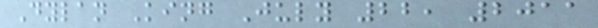Dylan King July 22, 2011
